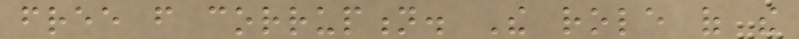free from corruption. The role of the
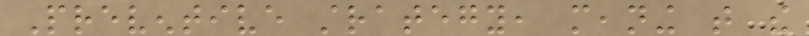Preventive strategy, meaning that the
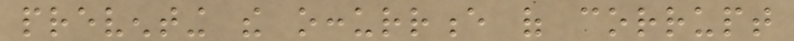preventing the occurrence of corrupt
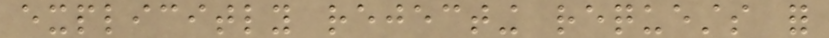explicitly rejecting requests for
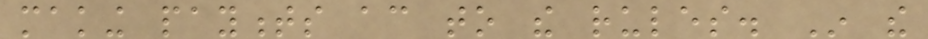making payments according to the rules. In the
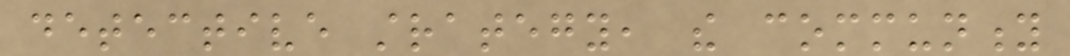detective strategy, the community
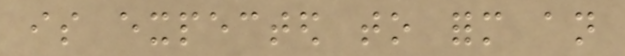is expected to form an
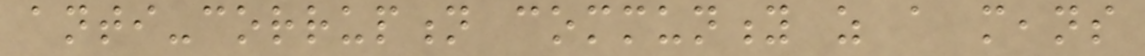anti-corruption community as a means
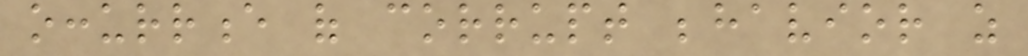occurrence of corrupt behavior as
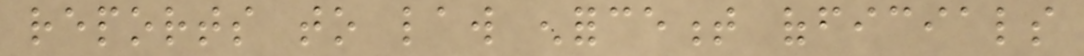reports to law enforcement officials
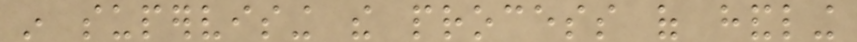in supervising the process of handling
